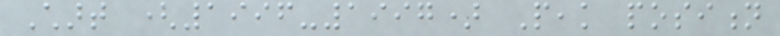Chart (1996-1997) Peak position
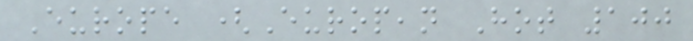Europe (European Hot 100
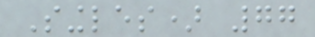Singles) 77
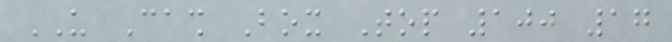US Cash Box Top 100 17
